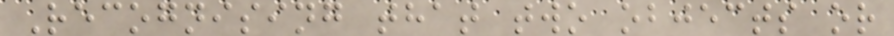Recognising that two objects or
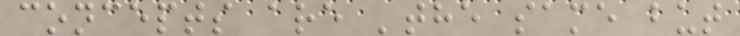concepts are 'the same but
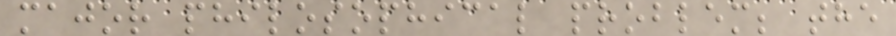major philosophical problem; the
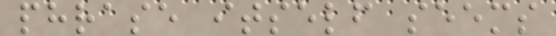phrase itself seems
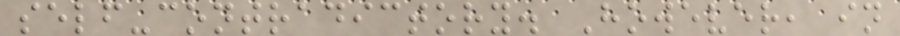self-contradictory. However, in
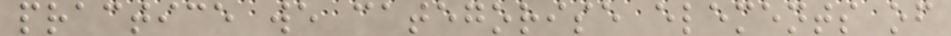practice we categorise elements of
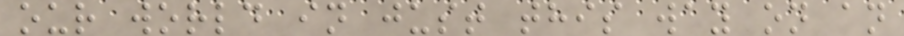our world in just this way on an
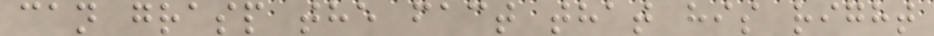can grasp the fact that his right
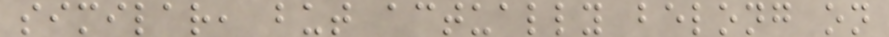similar, but actually belong on
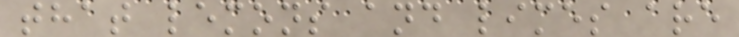that lemons and limes are
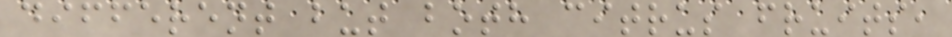different but both citrus fruits,
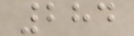284
